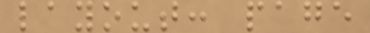layout: page
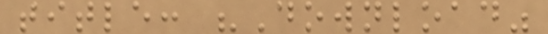title: "Download"
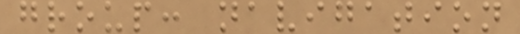group: navigation
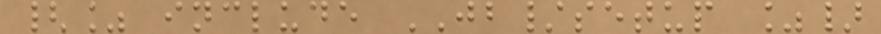{% include JB/setup %}
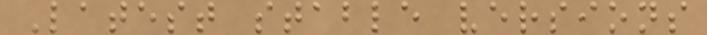Latest stable versions
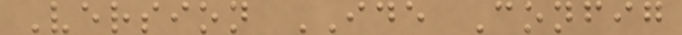Version IDE Config
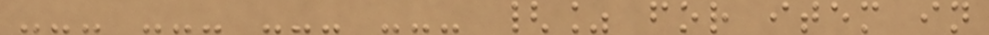--- --- --- --- {% for item in
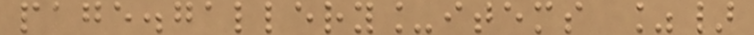page.gallery_items %}
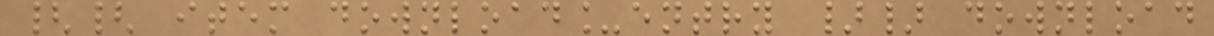{{ item download_entry }} download
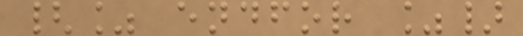{% endfor %}
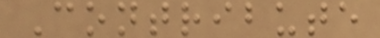Contribute
